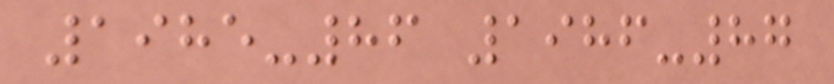1985-86 1986-87
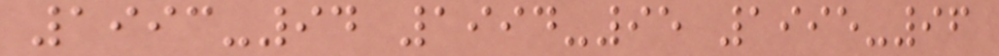1993-94 1994-95 1995-96
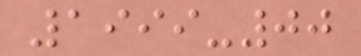1999-00
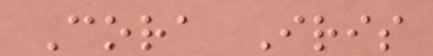Cora Iris
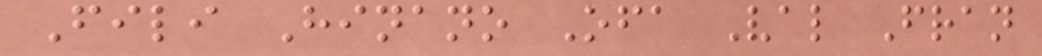Fili Hinano Ofa Val Fran
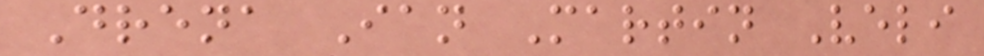Drena Ian Martin Veli
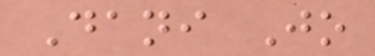Dani Jo
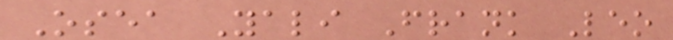Osea Yali Frank Leo
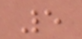5
